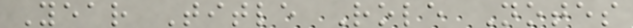Year Title Role Notes
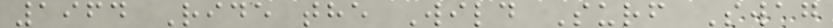1964 Ride the Wild Surf Swag
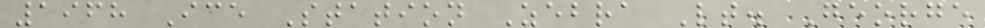1968 Ice Station Zebra Lt. George
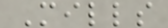Mills
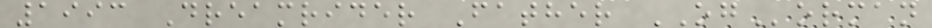1993 Dreamrider Father OGorman
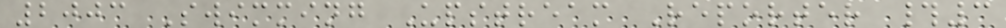2003 Swimming Upstream Reporter #3
